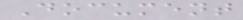Document
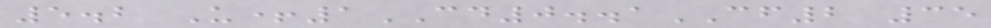5.2 U+1CD0..1CF2 35
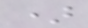)
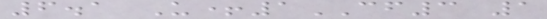6.1 U+1CF3 1
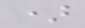)
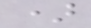)
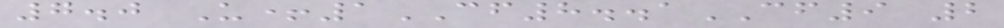7.0 U+1CF8..1CF9 2
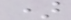)
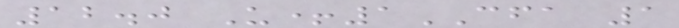12.0 U+1CFA 1
